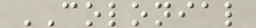COLONIAL
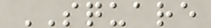SQUARE
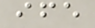ife
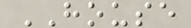HOUSE
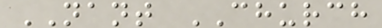NANT CHURCH
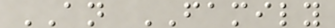AN FAMILY
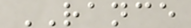RANCE
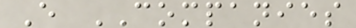E COMPANIES
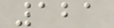121
